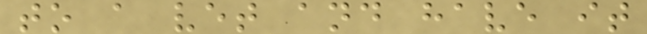to a vet and have it
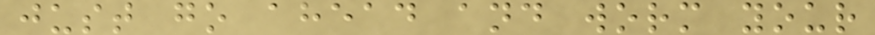just go ahead and worm your
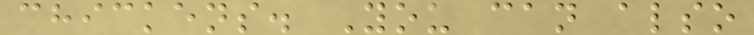chickens. You can also
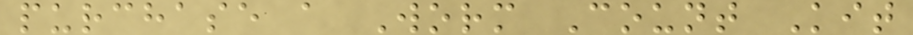purchase a Worm Count Kit
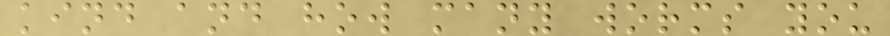kind and how many worms you
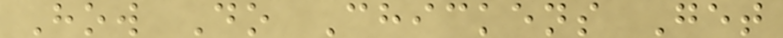How Do Chickens Get
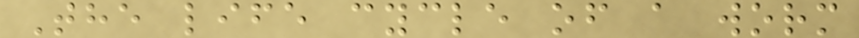The life cycle of a worm
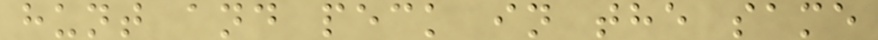hunt and peck in the same
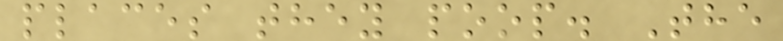places they poop. The
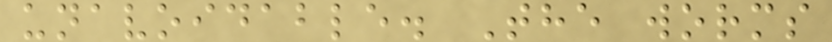unavoidable. The worms
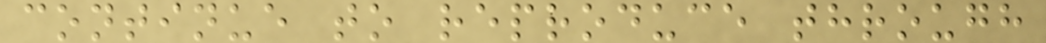continue to reproduce through
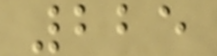225
